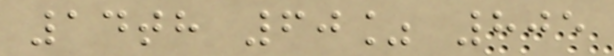14th 60% 805
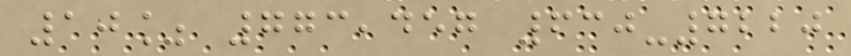10% 773,457 630-7220
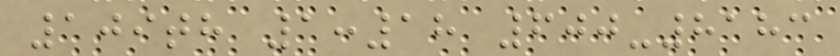109th 1:18 600-8183
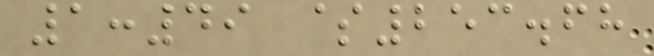1:49 $253.68
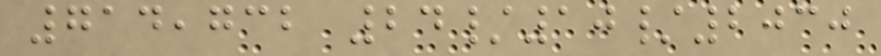714,732 24/10/2030
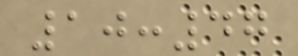10:47
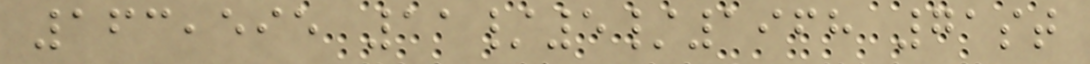163,595 11/5/1968 71st
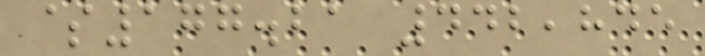$177.21 442,845
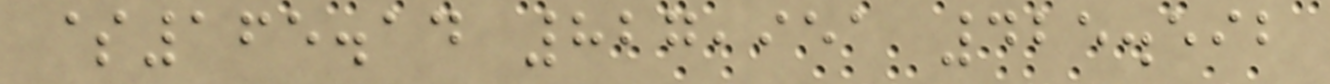$165.14 827,951 425.592
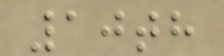10th
